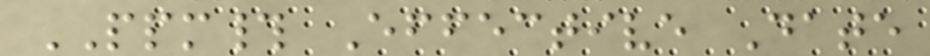PPM# Effective Date
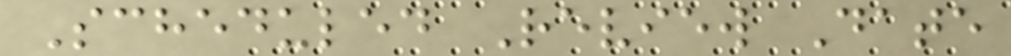Scheduled Review Date
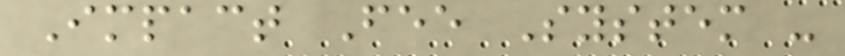Impact Fee System -
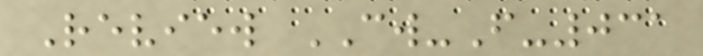Review CW-F-031
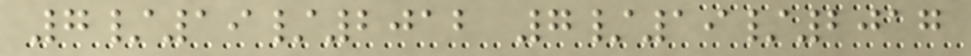7/19/2012 7/19/2017
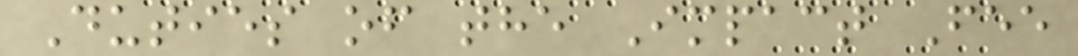Duties of the Impact Fee
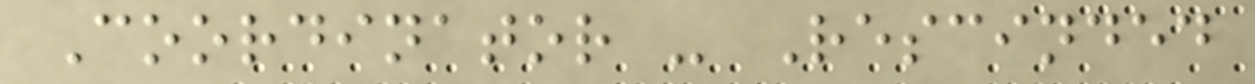Coordinator - Rescinded
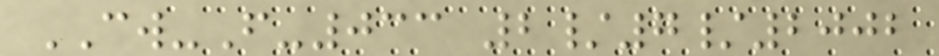CW-F-033 2/7/2002
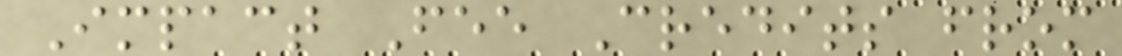Impact Fee Credits from
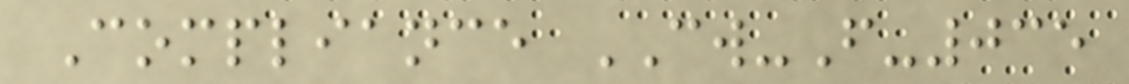Compliance CW-F-035
